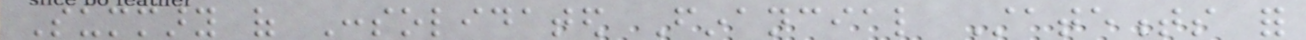Summary of Consolidated Financial Statements for
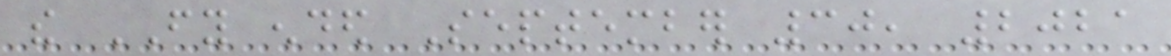the FY ended September 30, 2021
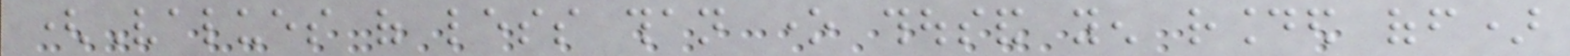(Values of less than one thousand yen rounded off)
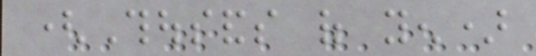(Thousands of yen)
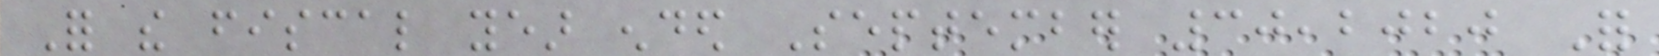For the fiscal year ended September 30,2020 For
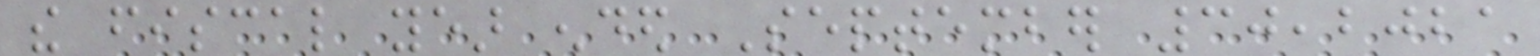the fiscal year ended September 30,2021
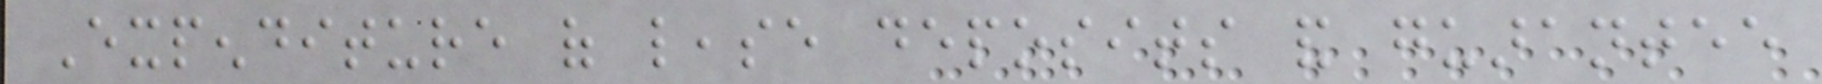Expenditure of lease deposits and guarantee
